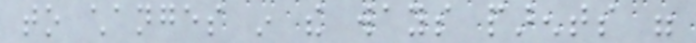to changes in the ways parents were
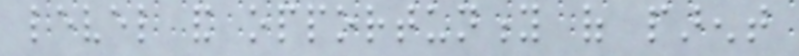level and opportunity of parent
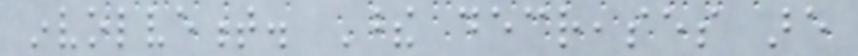involvement. These decreases are
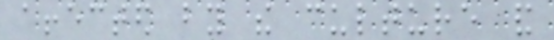affected by the culture and
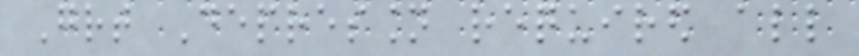Great Depression required all
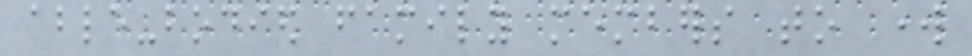able-bodied family members to work
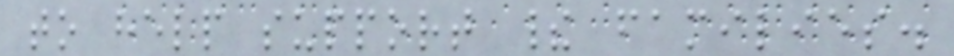to help support their families.
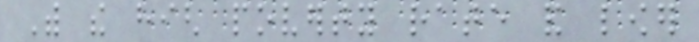With the high poverty rate and lower
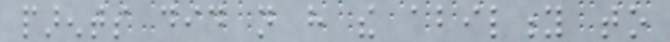parents did not have the ability to
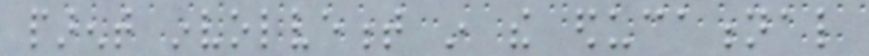parent involvement in the educational
